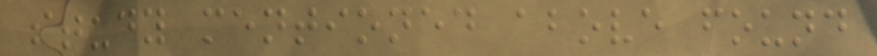study mentioned above found
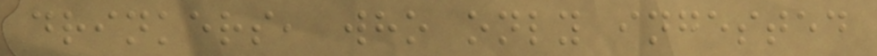drinkers, who only ingested
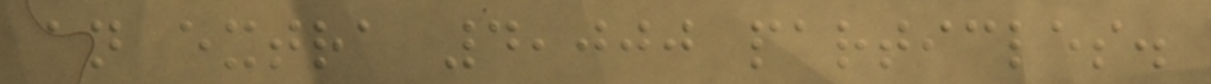an extra 4,000 particles.
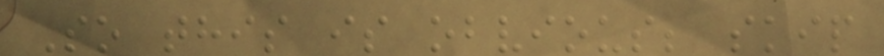So this is obvious; skip
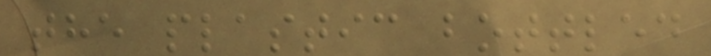the plastic bottled
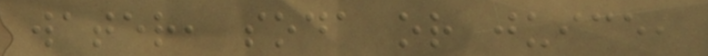water, soda or juice,
